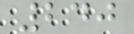240
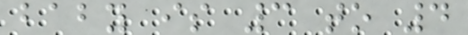baby is 3 to 4
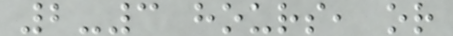2-3 hours, or
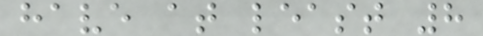have at least 8
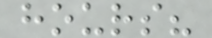hours?
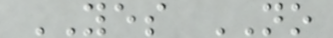YES NO
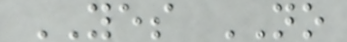YES NO
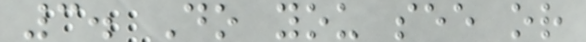3. Do you see or
